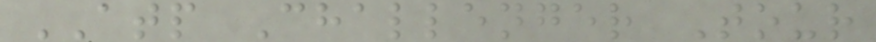ATP Challenger Tour
